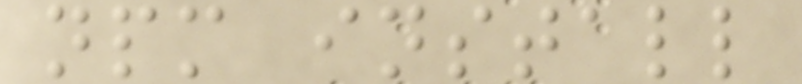npm install
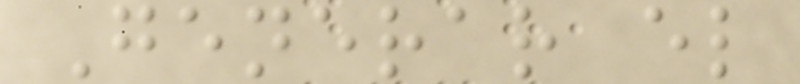Generar el
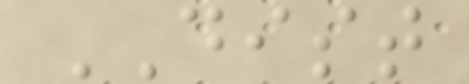DIST
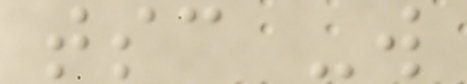tsc -w
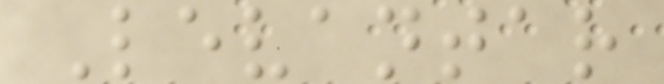Levantar
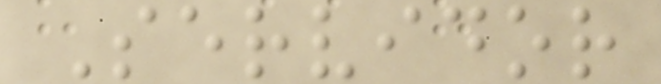Servidor
